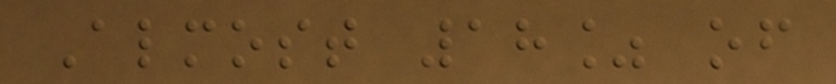Almost 18% of
